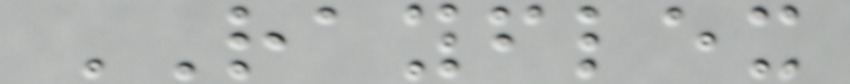RAYFLEX
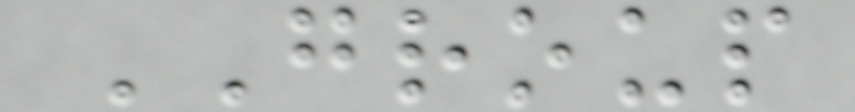GROUP
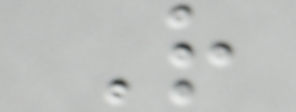R
